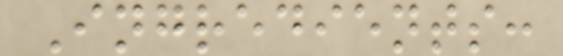Ingredients:
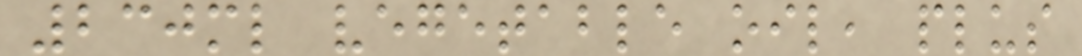230ml vegetable oil, plus
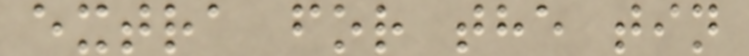extra for the tin
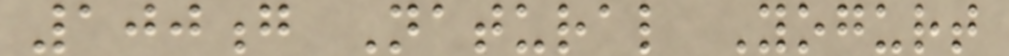100g Natural Yogurt
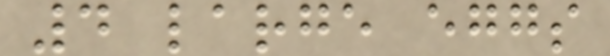4 large eggs
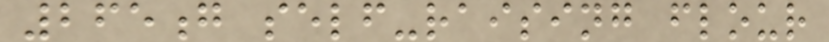265g self-raising flour
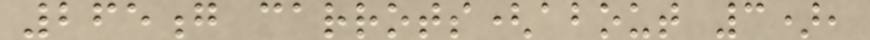265g carrots(about 3),
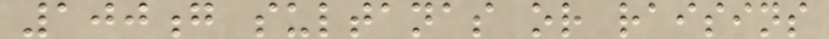100g sultanas or raisins
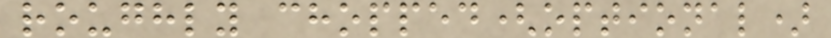roughly chopped(optional)
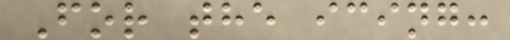For the icing:
